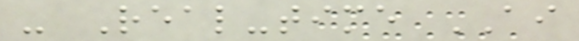- Real-time AI
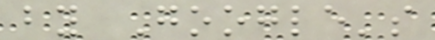by Google's
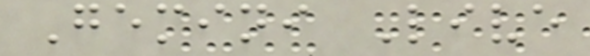Gemini Live
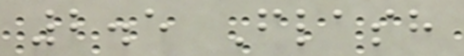2.5 Flash
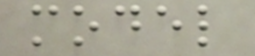model
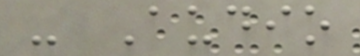- Audio
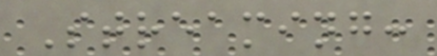Streaming:
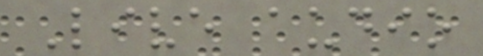Live audio
